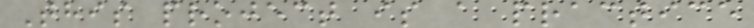This project is a practice
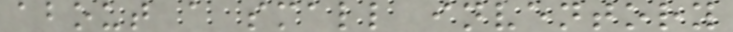about a small inventory
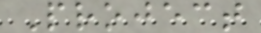Project
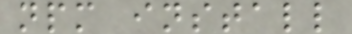npm install
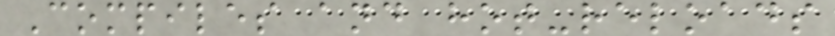Compiles and hot-reloads
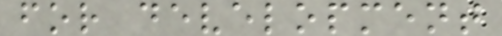for development
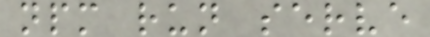npm run serve
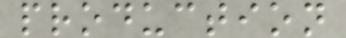production
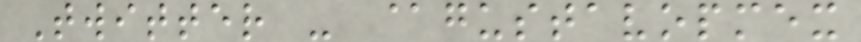Twitter - @gustavopmex
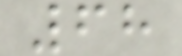68
